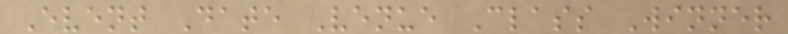Event Date Venue Class Winner
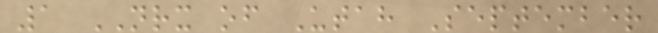1 NRX of Utah September
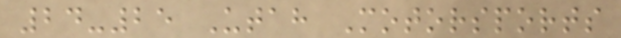24-25 Utah Motorsports
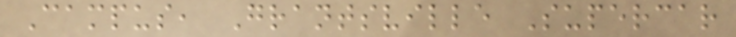Campus, Grantsville Supercar
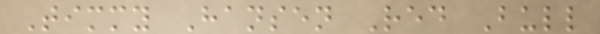Timmy Hansen Red Bull
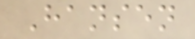Hansen
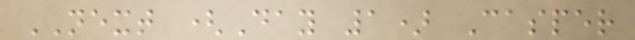NEXT (Day 1) Casper
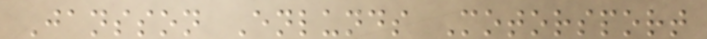Jansson Enlunds Motorsport
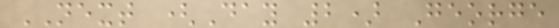NEXT (Day 2) George
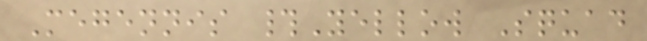Megennis #Yellow Squad
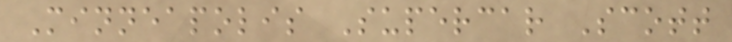Minneapolis Supercar Scott
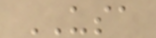USA
